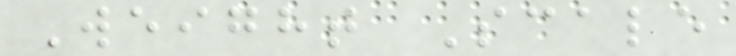Weight Scale
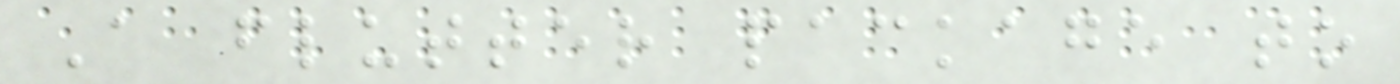A flutter package to
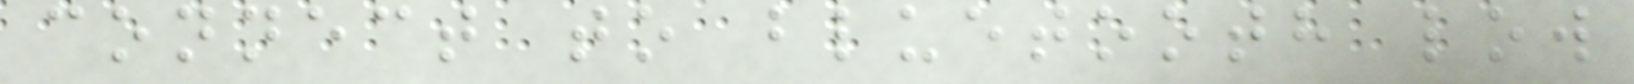connect to bluetooth low
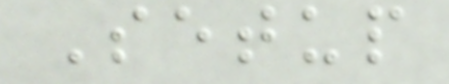Setup
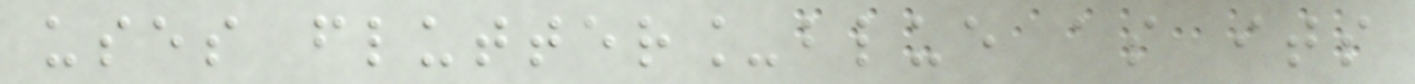uses flutter_blue as its
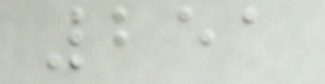251
